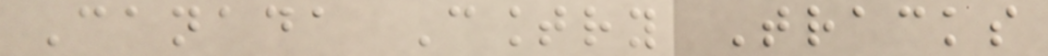Canada Country Tracks
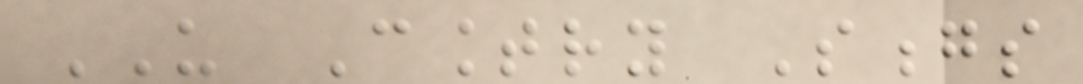US Country Songs
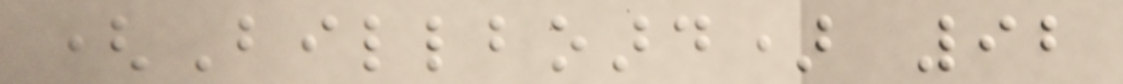(Billboard) 92
